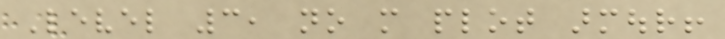Level 3, no more plot armour!
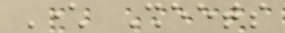Character Sheets
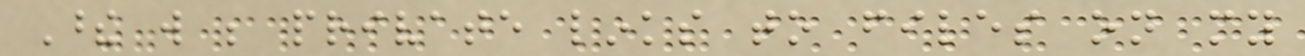These will be private links to files on my
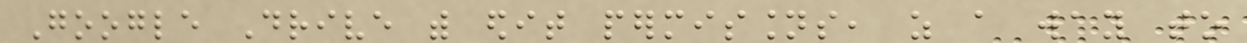Google Drive with edit permissions, as a way to
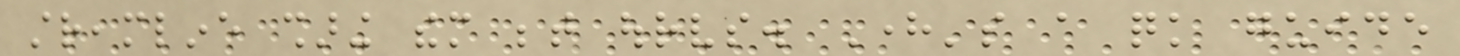streamline sharing them between ourselves. Here's a quick guide
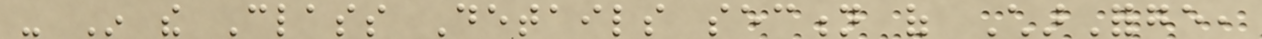- In the Class Details section of CharForge,
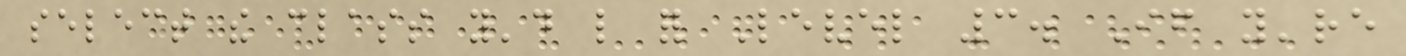select the class you'd like for Level 3. If you're
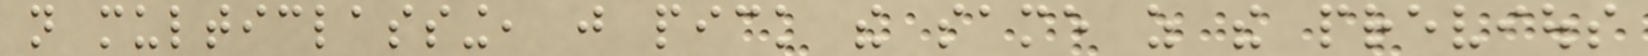not multiclassing, just pick the same as the previous
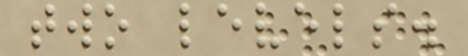two levels.
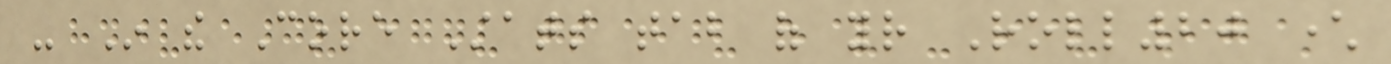- In the Core Stats tab of your Roll20 character
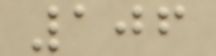106
